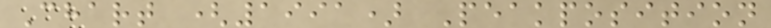Chart (1991) Peakposition
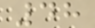48
